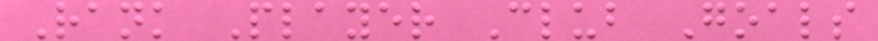Rank Player Club Goals
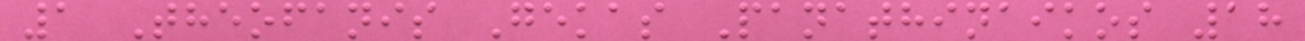1 Theofanis Gekas Panathinaikos 18
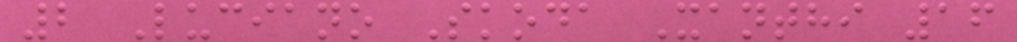2 Luciano Skoda Xanthi 16
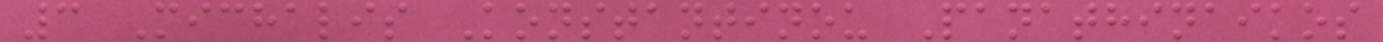3 Michalis Konstantinou Panathinaikos
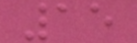15
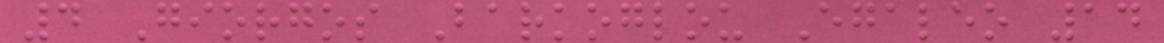4 Giorgos Barkoglou Egaleo 14
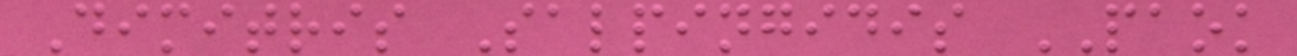Dimitris Salpingidis PAOK
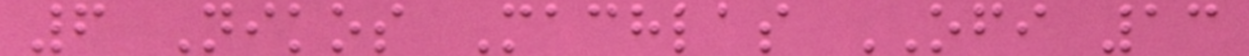6 Nikos Machlas OFI 13
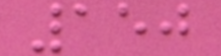150
